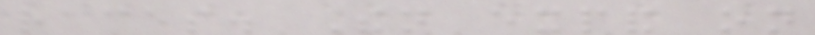races. Then expand on
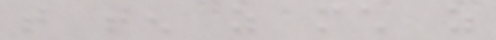that ten as much as
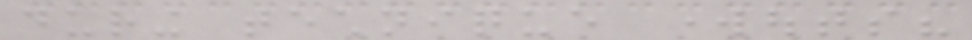during technique workouts?
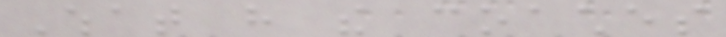What have the coaches
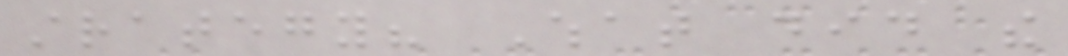strategy? What did the
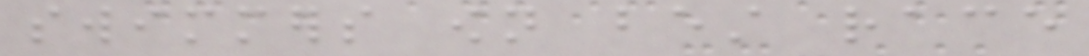swimmers own best race
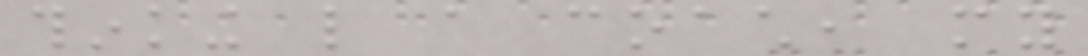thinking like a coach, my
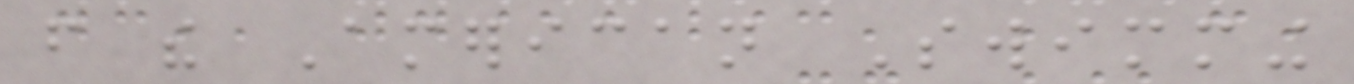from the American Swimming
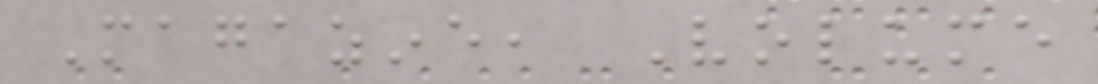Magazine, Volume
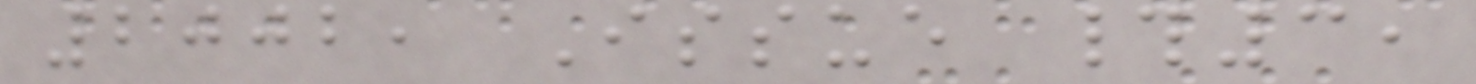2002, Issue #3,
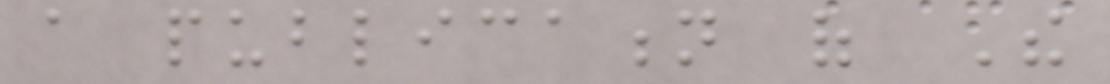a publication of The
